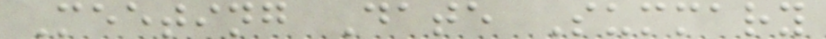Meeting Date Summary
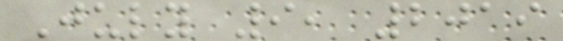July 9, 2019
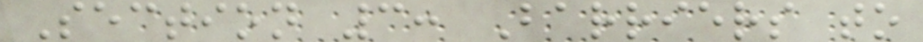Section 3: Barriers to
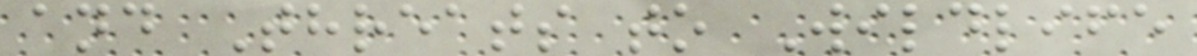and Threats to Wildlife
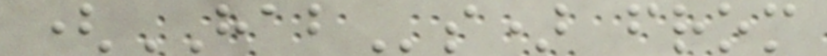(HABs) from
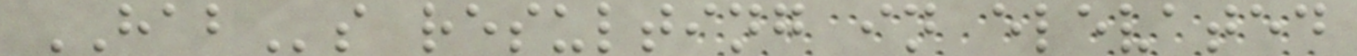HABs resulting in elevated
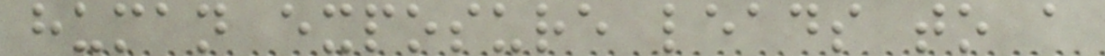human exposure leads to a
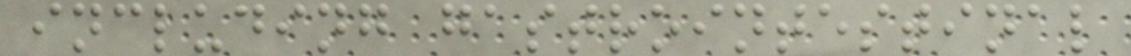including gastrointestinal
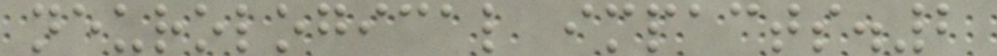neurological impacts.2
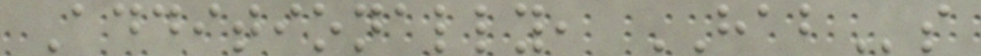Additionally, HABs
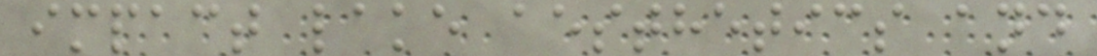impact lake aesthetics and
